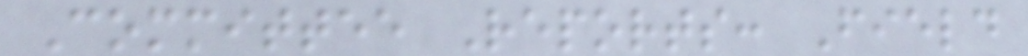Committee Reports: Field
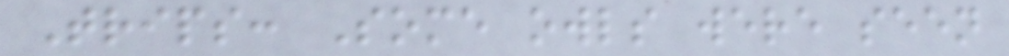Trips: Some owls were seen
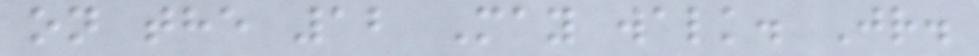on the 12 May walk. Jr.
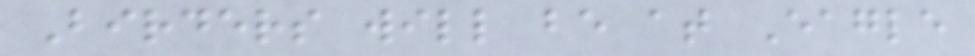Birders will be at Eagle
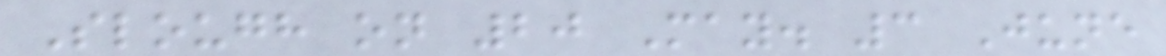Slough on 20 May. 3 June
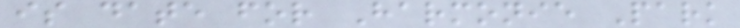is date for Harmonie Park
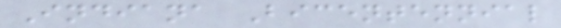Indiana Bicentennial
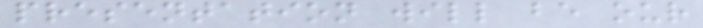presentation will be our
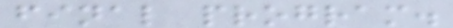final program.
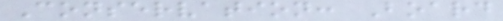Conservation: Board
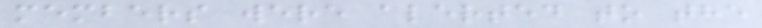members were alerted to the
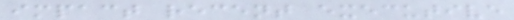impact recent executive
